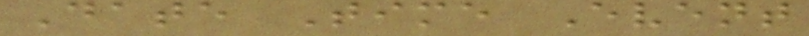Date Time Event
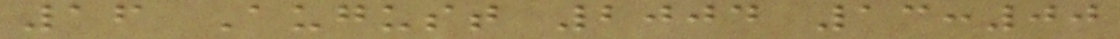16 August 2004 13:00
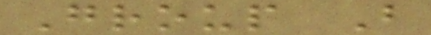Group B
